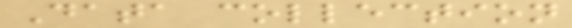Data collection
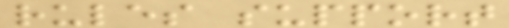rules support
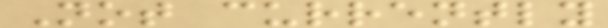Not currently
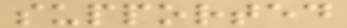supported
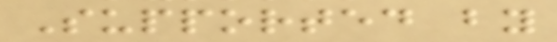Supported by
